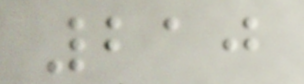210
